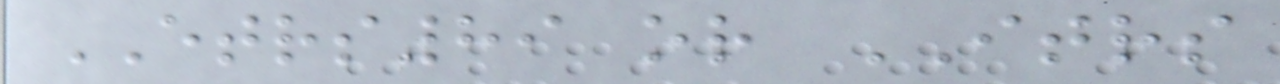ETRS89 or ITRS
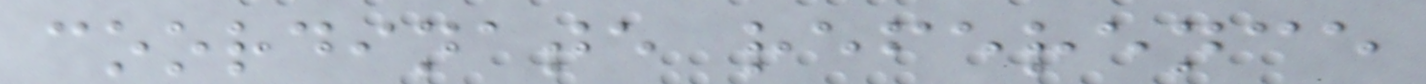coordinate reference
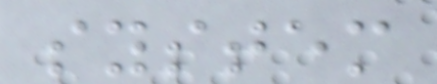system
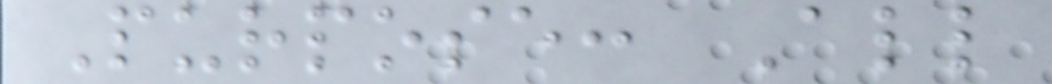Purpose: All
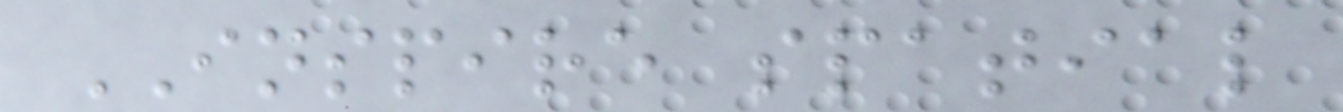INSPIRE spatial
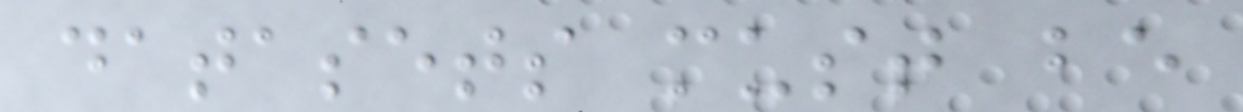datasets must be
